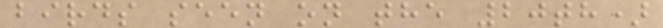birds seen on the 20th)
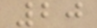20
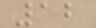12
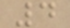4
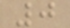0
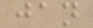jan
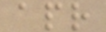apr
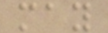may
